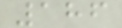186
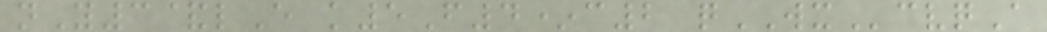nY3&lE k5F4*c2 qWXcvqA
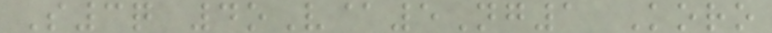S3q 4oV@5Ng1 Koro
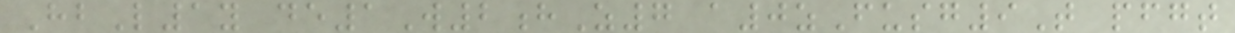HbL1y de1W2hZ7 a0zFusg9T pfgt
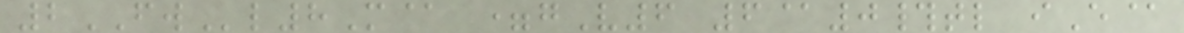2FWl8M@ =gV6 6@0#tl iE@
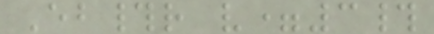Eb#r v=3#
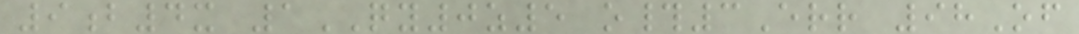9b4x 1QY0z5 o#3Err 98Of
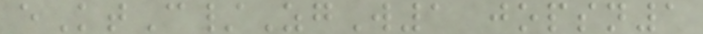eKtC/ZgW1 jopsn1
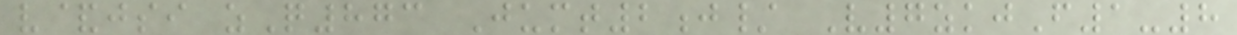v&jsi zQ873 Jumt2j/ V7zkjF1-8
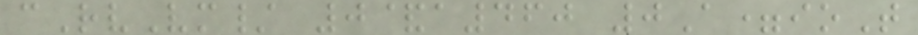cRvVm/ 0&a460 0A=ioT
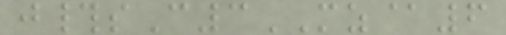j#sC3MZ@6
